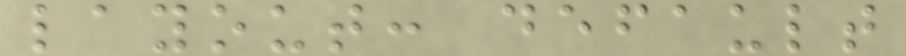layout: default
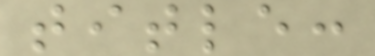title:
